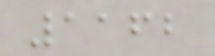1162
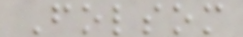Folsom
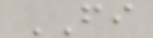FI
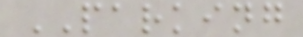PARKING
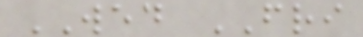WED FRI
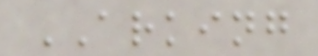ARKING
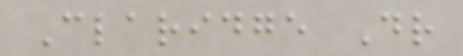Claridge Dr
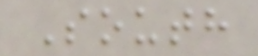South
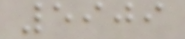5909
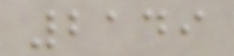2149
